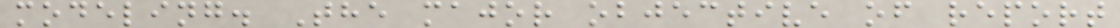modeling. The major objective of report
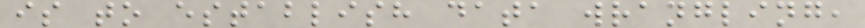is to establish data wrangling,
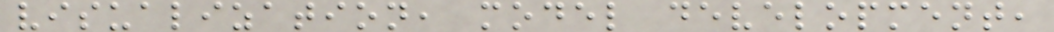visualization, model development,
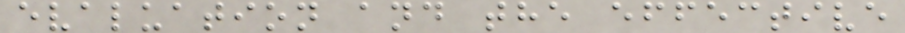evaluation and the effective
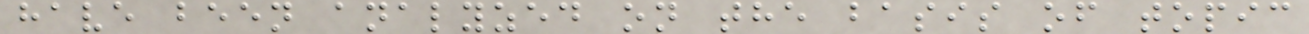have been analyzed on the basis of topic
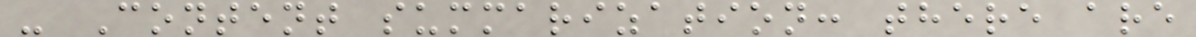- Content summarization: there are
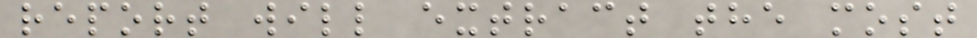report will extract the most
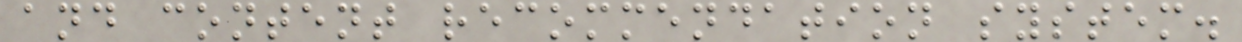and content recommendation system.
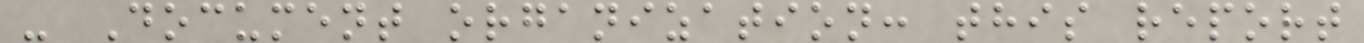- Document organization: this report
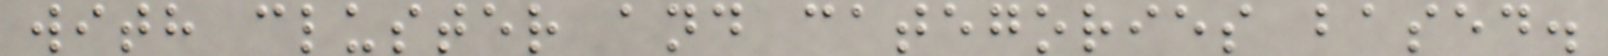with cluster and categories based.
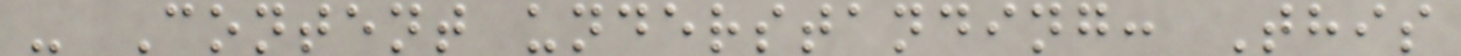- Content understanding: This
